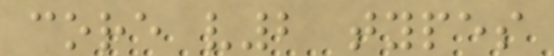core v2 types
